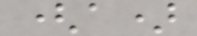(a)
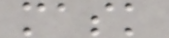mask
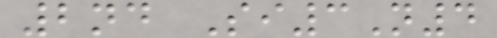2nd Si3N4
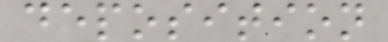deposition
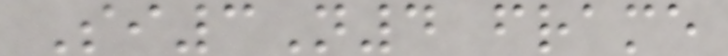Si3N4 frame
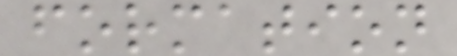formation
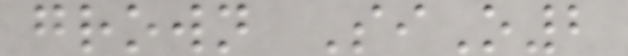grown SiO2
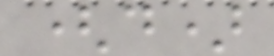(d)
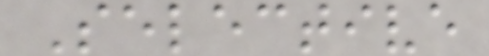Selective
